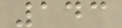143
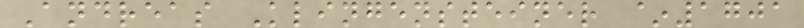Andreas Klingensteiner ~1701
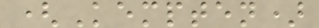(Kempten)
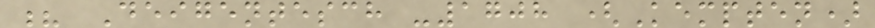? Deigentesch -1708 (Kempten)
